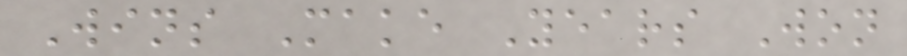Wins Make Years Won
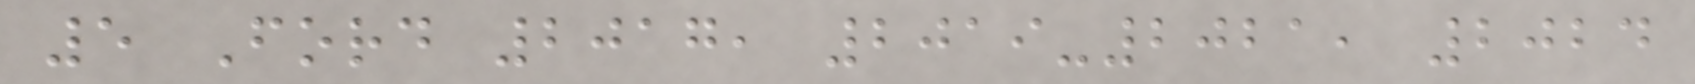5 Ford 2017, 2019-2021, 2024
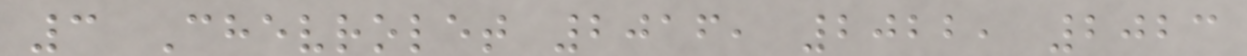3 Chevrolet 2016, 2022, 2023
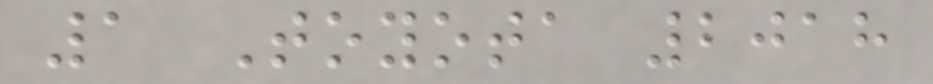1 Toyota 2018
